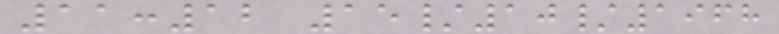11:12 15/10/1968
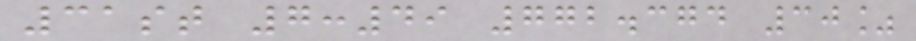31st 7:49 772.374 30%
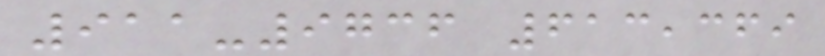911-9736 613,369
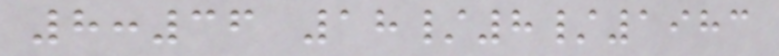8:36 18/8/1983
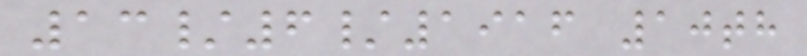13/6/1916 10th
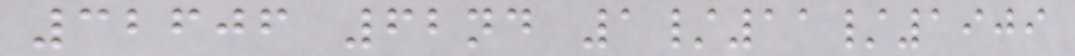32606 62nd 1/11/1909
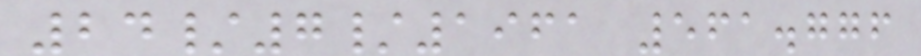24/7/1961 561.776
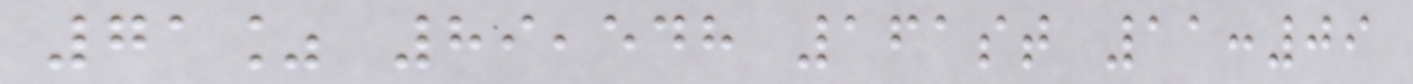71% 89,548 161st 11:09
